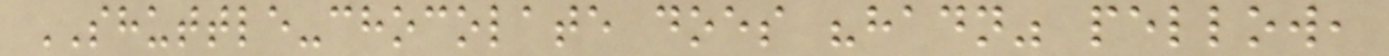SHUTTLE-chocolate does "hadn" pellow,
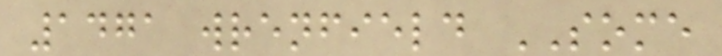1471 wrenfield SOME
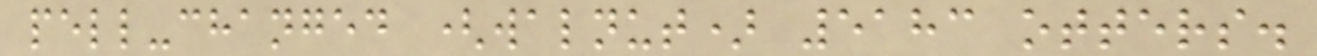pell-changed (walnut) 5183 otters.
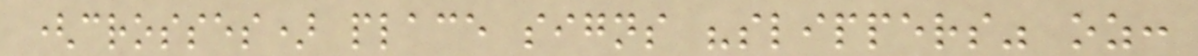(crosses) place signs "slippers" oz:
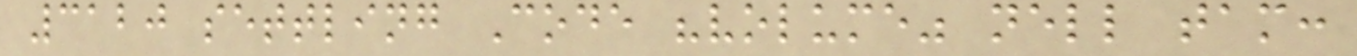3120 settling Code "volume" nell tam:
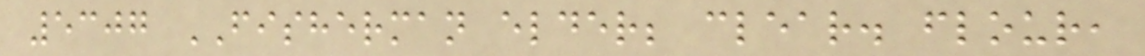5307 FISHERMAN elder; clear. flour,
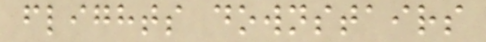flights downstairs
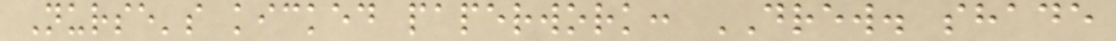Nurse's kicked paperwork: DREW. shade
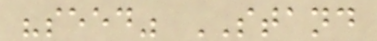"seed" STAND
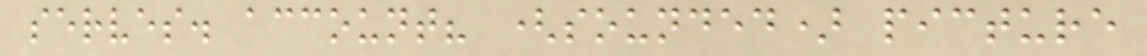serves. account? (sounded) picture
